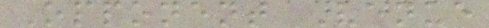Opponent Venue
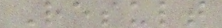Result
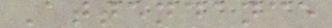Attendance
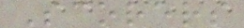Scorers
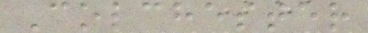Colchester
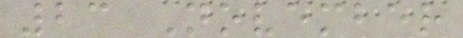23 November
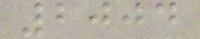2004
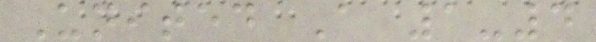United A 1-4
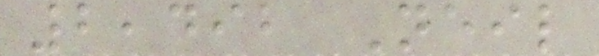2,492 Neil
